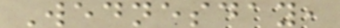Wednesday,
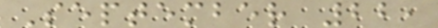September 22,
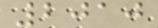2010
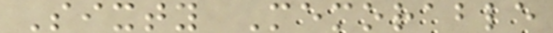Sixty Memorable
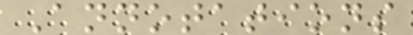Annotations
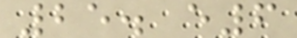25. e6
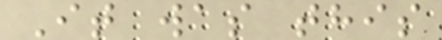It was this
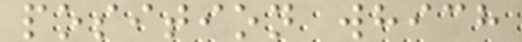position which
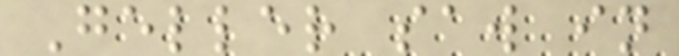Geller saw in
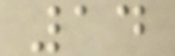14
